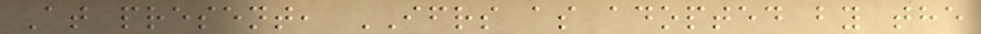At present, IFRS as adopted by the
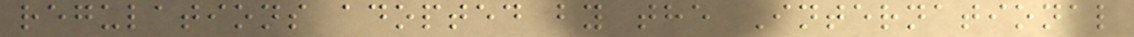regulations adopted by the International
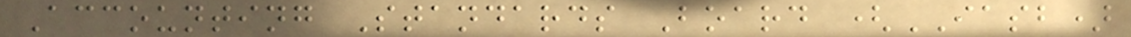Accounting Standards Board (IASB)
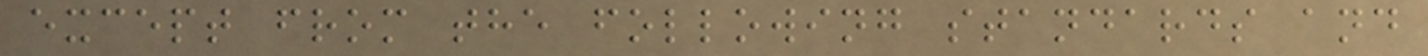except from the following standards and
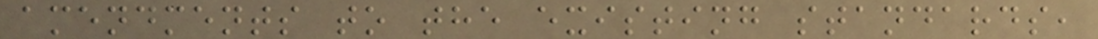amendments to the existing standards,
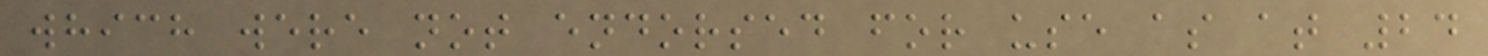which were not endorsed for use as at 24
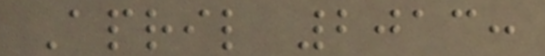April 2013:
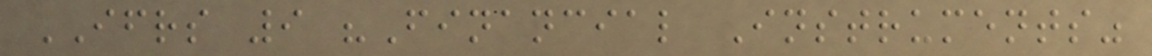IFRS 9 "Financial Instruments"
